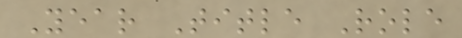Year Title Role
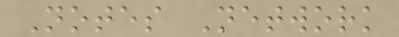Notes Network
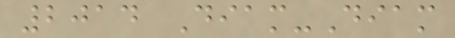2014 Diam-Diam
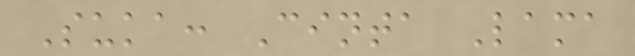Suka: Cinta Lama
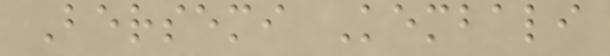Bersemi Kembali
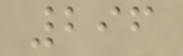296
